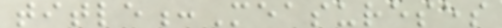title:Measureses
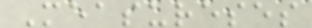Measureses
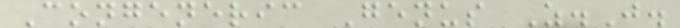Congeneric Genus Z.J.
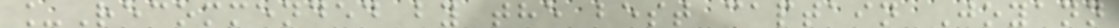_Recommended by the best captain Joyann
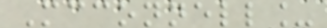Mcconnell_
